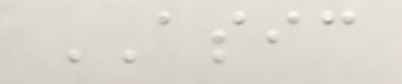ASIC
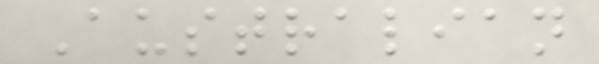Australian
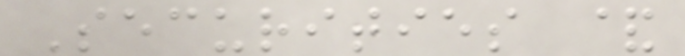Securities &
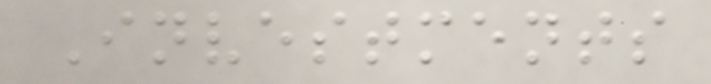Investments
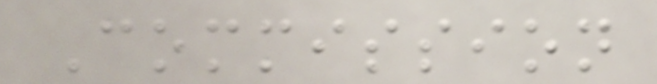Commission
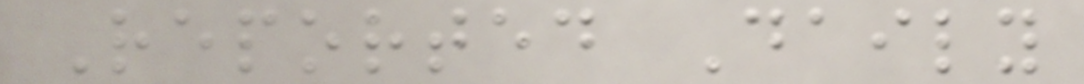Reported Daily
